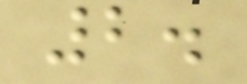2.
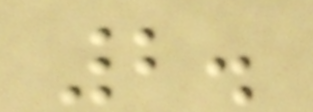2.
